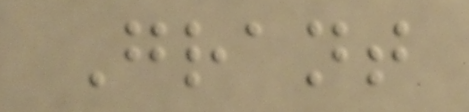Grant
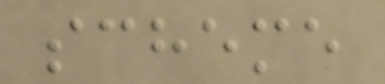scheme
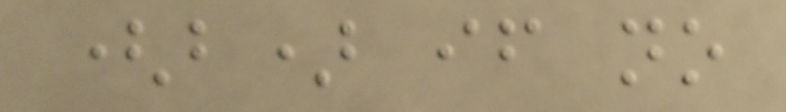(b) if no
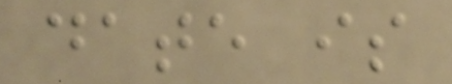date is
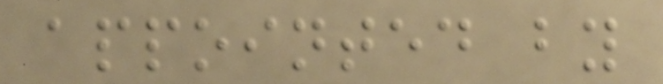appointed by
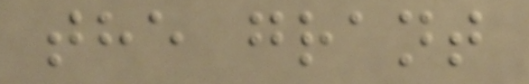the grant
